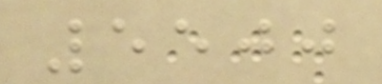5500
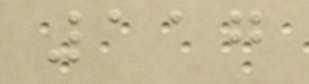117
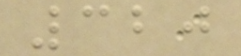320
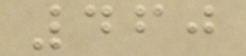460
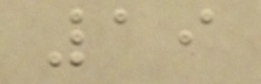19
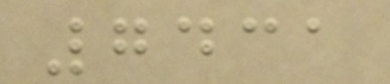7431
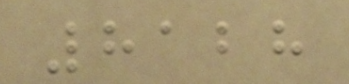8128
